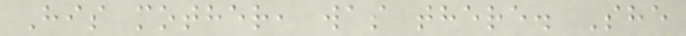His mother, was there. She
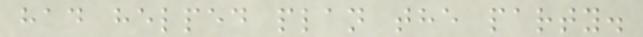had helped plan the party.
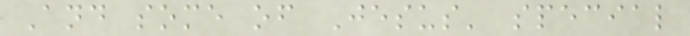And some of Jesus' special
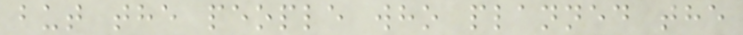but the people who planned the
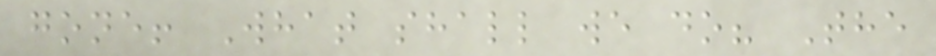gone! What shall we do? The
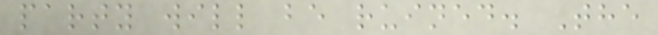party will be ruined. The
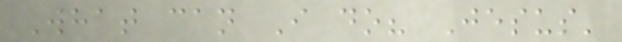What can I do? Jesus'
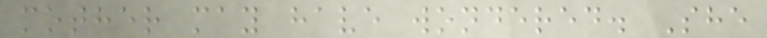mother may have wondered. She
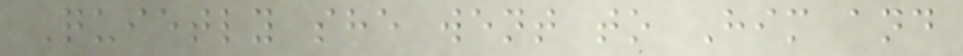Quietly she went to Him and
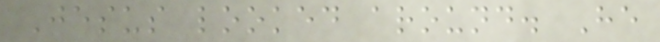Jesus looked around. He
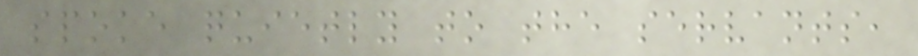spoke quietly to the servants,
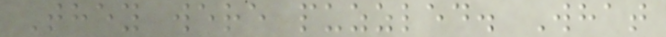They were puzzled. What
